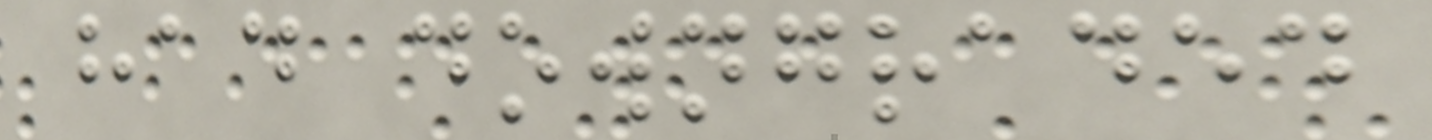had downgraded
